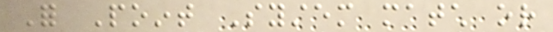For Point System match or
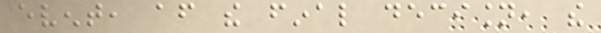event, after the final decision, the
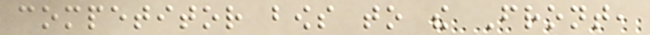competitor bows to the Front,
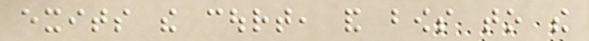exits the court, and bows to the
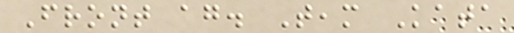Front again. Team Kata
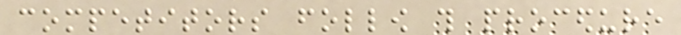competitors follow this procedure
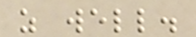as well.
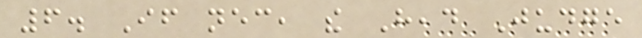6. If necessary, the Head Judge
